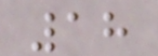18
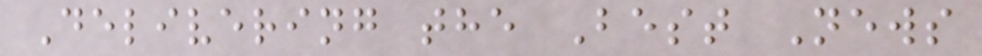Delivering the Best News
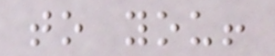to you!
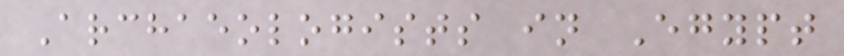Archaeologists in Egypt
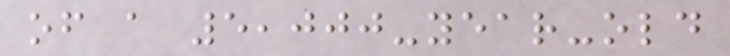of a 5,000-year-old
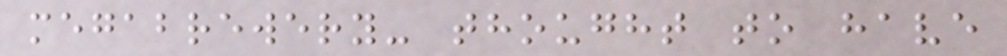megabrewery- thought to have
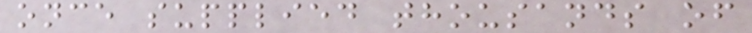once supplied thousands of
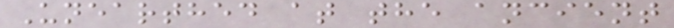Unearthed at the ancient
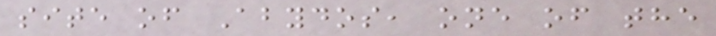site of Abydos, one of the
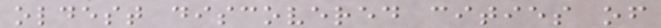oldest discovered cities of
